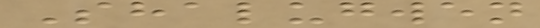Shalugwen
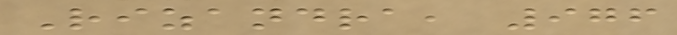Rizandra, 976
